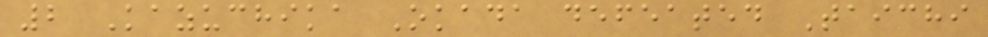2 Kazuchika Okada defeated Taichi
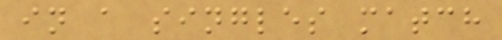in a singles match
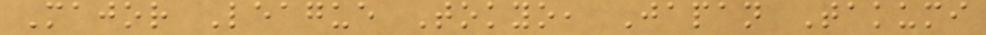Major League Tokyo, Japan Takumi
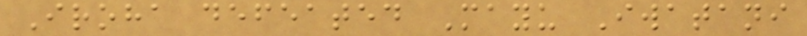Iroha defeated Mayu Iwatani
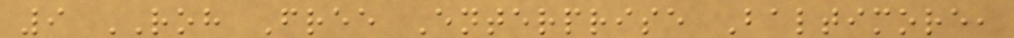9 ROH Free Enterprise Baltimore,
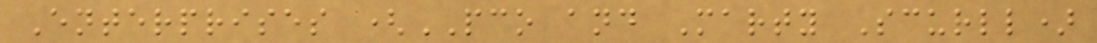Enterprises (PCO and Marty Scurll)
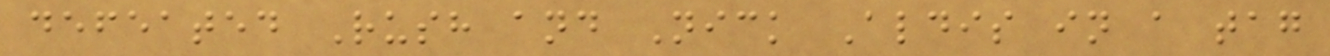defeated Rush and Nick Aldis in a tag
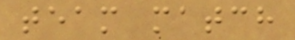team match
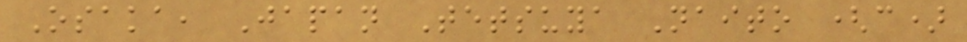Osaka, Japan Tetsuya Naito (c)
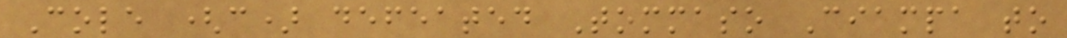Cole (c) defeated Tommaso Ciampa to
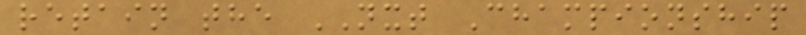retain the NXT Championship
